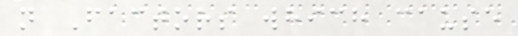n Factors which cause
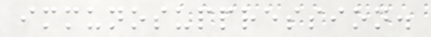immunosuppression.
